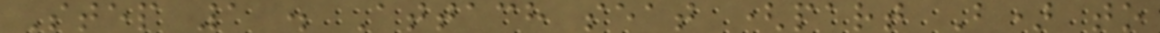Step 1 . Attach seat (part B) to
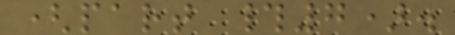(part #7).
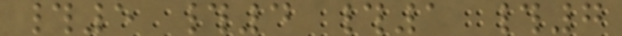#5 #4 #1 #7
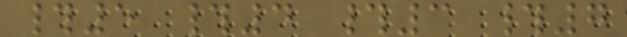#5 #4 #3 #7
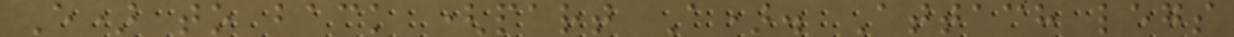E) to back (part A). Attach legs
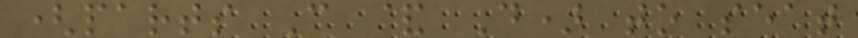(parts C & D) to seat
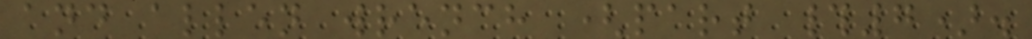and allen wrench (part #7).
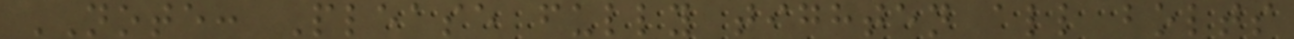NOTE: Please fully tighten all bolts
